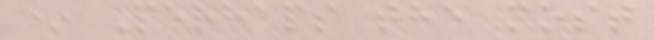* Perhaps the most
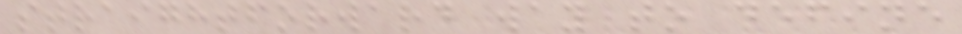straightforward way to define
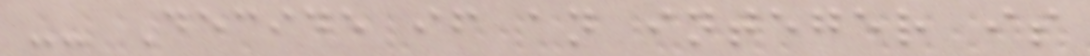-- Decide if an integer is
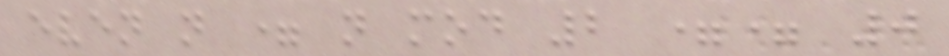even n = n mod 2 == 0
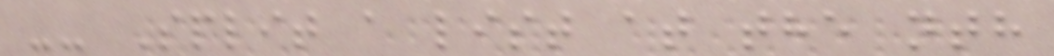-- Split a list at the nth
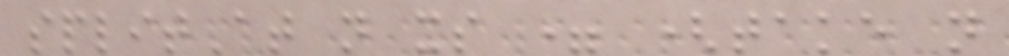splitAt n xs = (take n
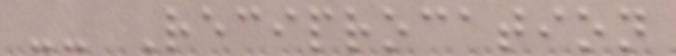-- Reciprocation
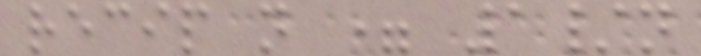recip n = 1/n
